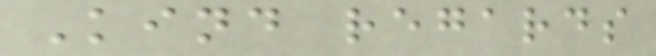Kind regards
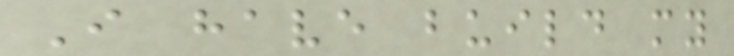I have build my
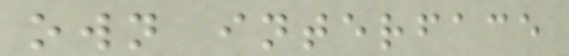own interface
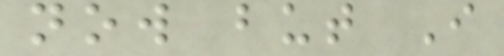now but I
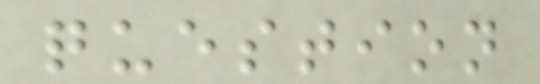question
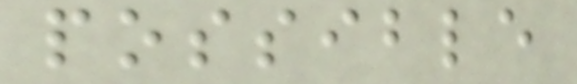possible
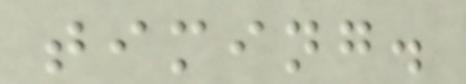timing.
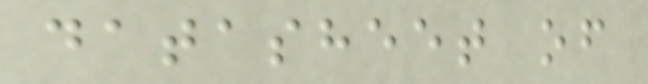datasheet of
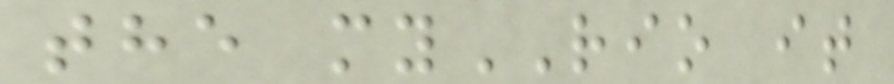the myRIO it
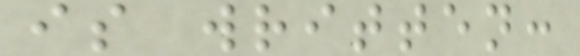is written:
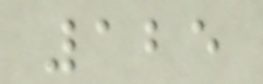125
